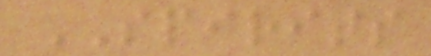SPIRITS
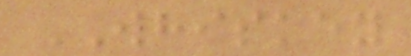WHISKEY
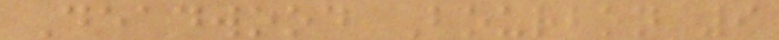Deadwood Bourbon 9
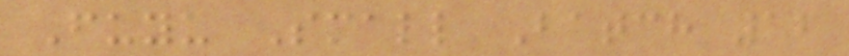Fuyu Small Batch 12
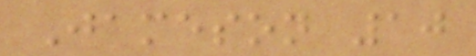Jameson 10
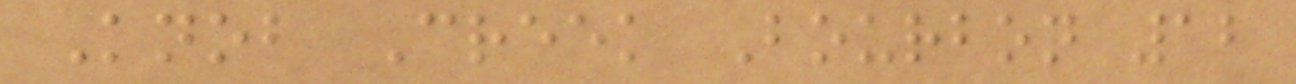Knob Creek Bourbon 12
